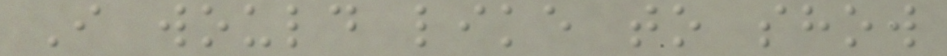I would like to show
